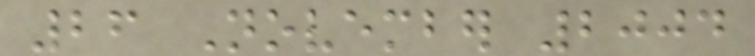26 November 2004
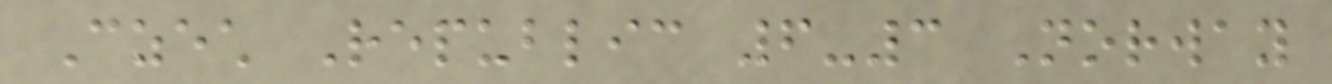Czech Republic 6-3 Norway
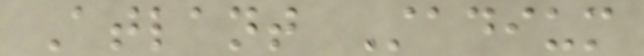Atlant Stadium
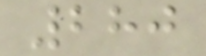280
